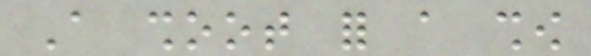A shoot for a show
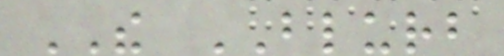THE BLURB
